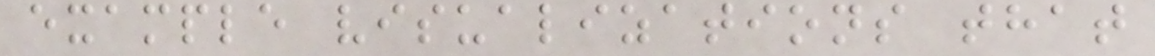example visualizations that
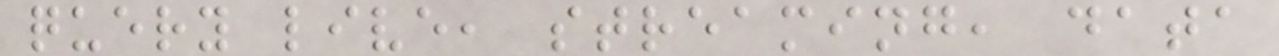query live, streaming, data
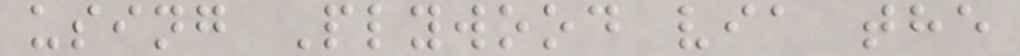using Plywood via the
